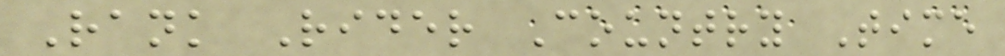Rank Rider Country Time
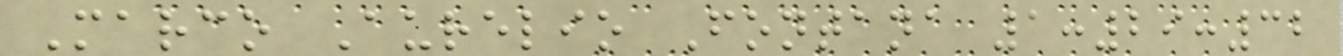Marco Aurelio Fontana 1:29:32
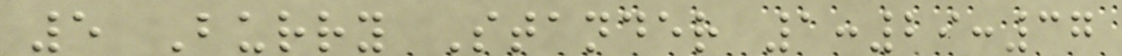5 Burry Stander 1:29:37
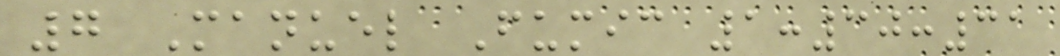7 Manuel Fumic 1:30:31
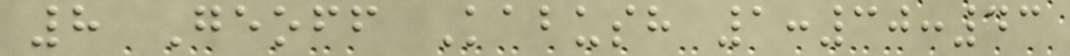8 Geoff Kabush 1:30:43
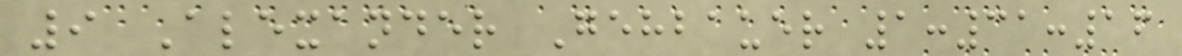9 Alexander Gehbauer 1:31:16
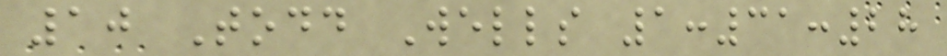10 Todd Wells 1:31:28
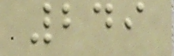249
